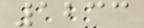1233
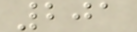201
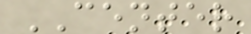CENTER
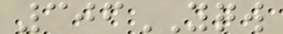306YQW
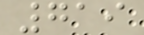719
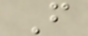F
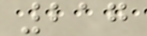217
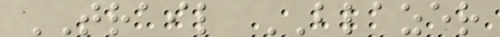TRAIL BLAZER
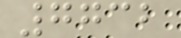7732
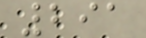291
